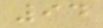94
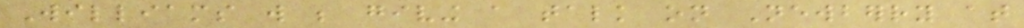Williams will be giving a talk on Newberry at
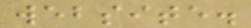website.
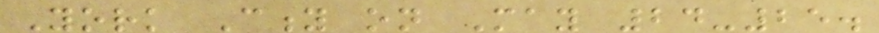York City on May 24-25.
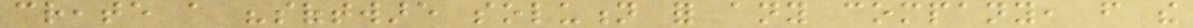create a "software solution for any company, from the
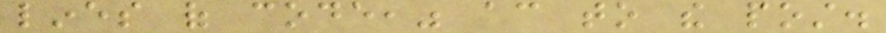lines of code," according to the post.
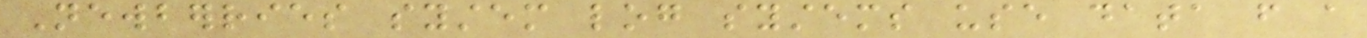Newberries system log systems use data from a
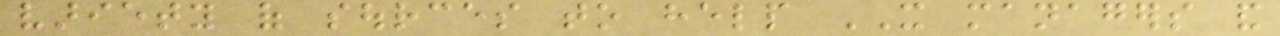variety of sources to help IT managers and
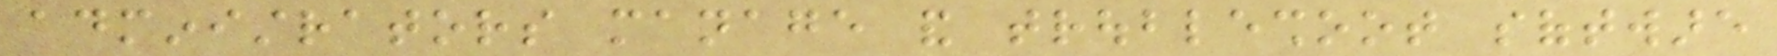administrators manage and troubleshoot software
